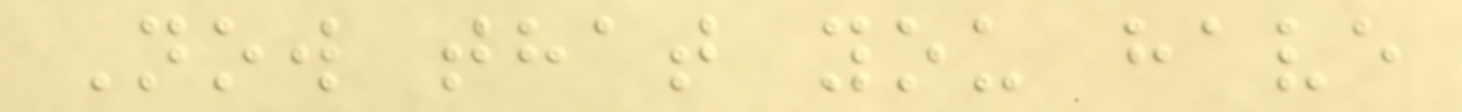Now that you have
